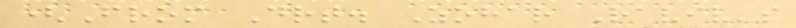(From Drt. Zohar Raviv's
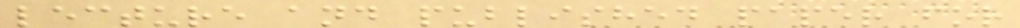lecture and published paper for
